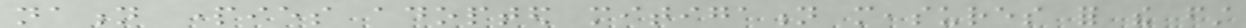nation parties adopted mitigation measures for the first
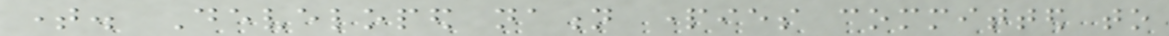time. Developed nation parties committed to
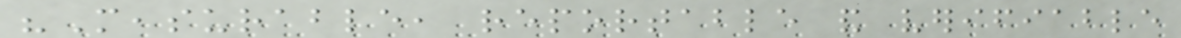"Measurable, reportable and verifiable
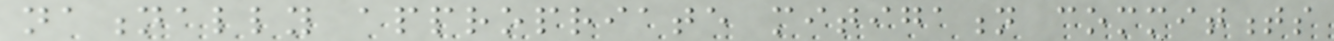nationally appropriate mitigation commitments
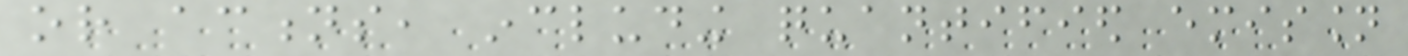or actions, including quantified emission
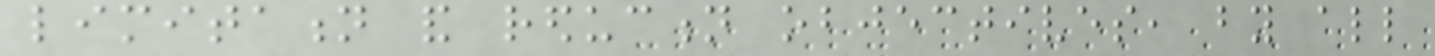limitation and reduction objectives, by all
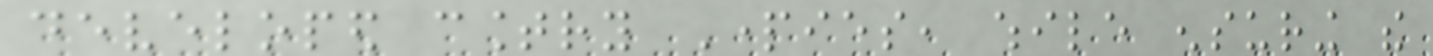developed country Parties, while ensuring the
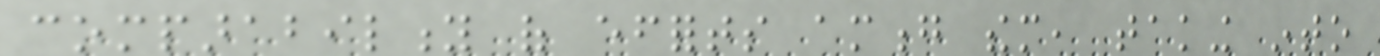comparability of efforts among them, taking into
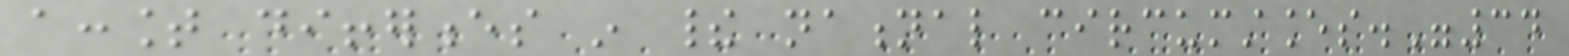account differences in their national circumstances."34
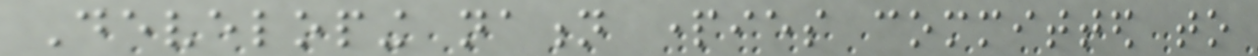Developing nation parties committed to
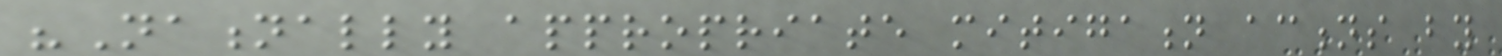"Nationally appropriate mitigation actions by
